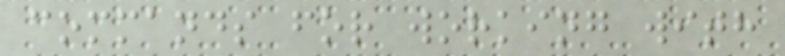commands for working with
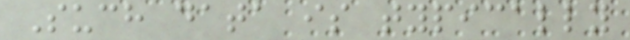Such data is typically
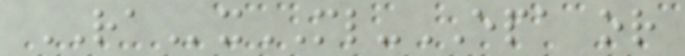RAxML-EPA or
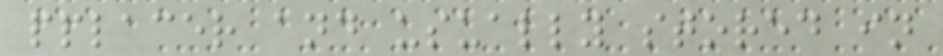pplacer and usually stored in
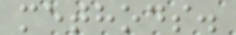methods.
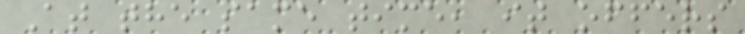At the same time, it offers
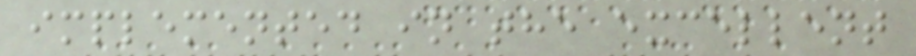implemented in the excellent
